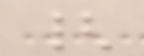{
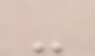-
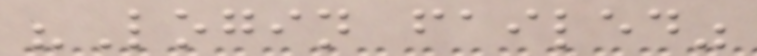"Login failed"
